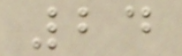24
